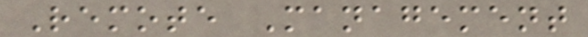Remote Management
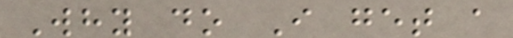Why do I get a
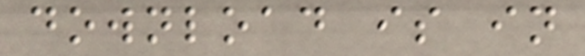download is in
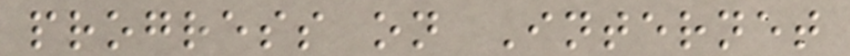progress on Internet
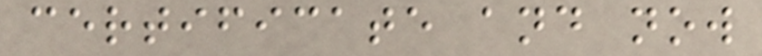certificate and now
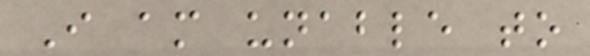I am unable to
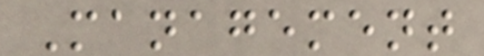Management
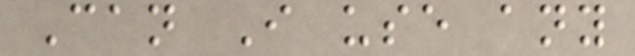Can I use any
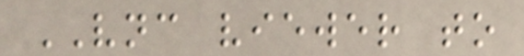VNC viewer to
